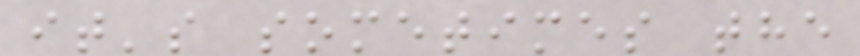it's sometimes the
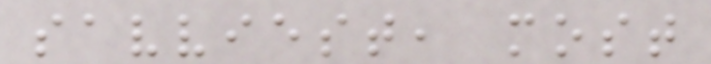savviest, most
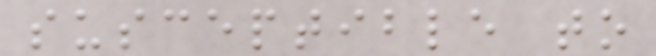susceptible to
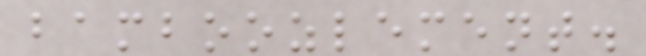bamboozlement.
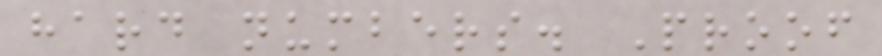hard numbers. Proof
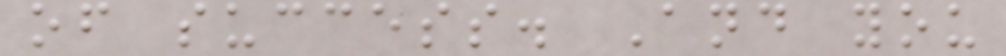of success. And you
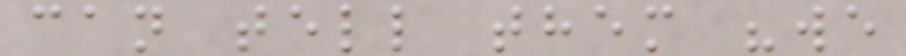can tell them "we
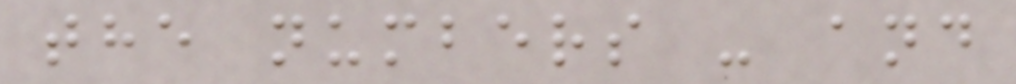the numbers - and
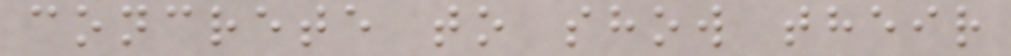concrete to show their
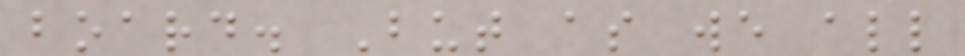board. But as we all
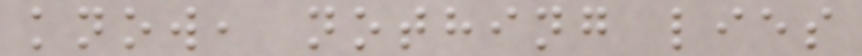know, nothing lies
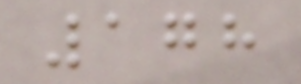178
